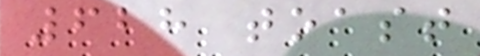628 toast
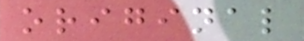original
